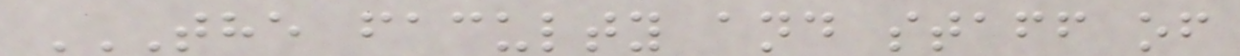THE FACULTY AND STAFF OF
